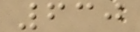630
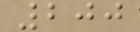200
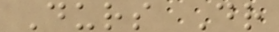Durs Dr
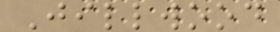Jillwood
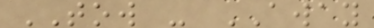TOW - AWAY
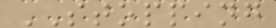STOPPING
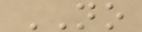NO
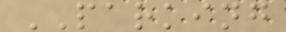PARKING
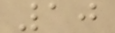10
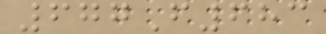677F683
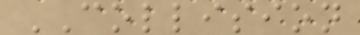COLLISION
